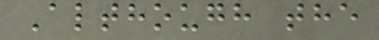Although the
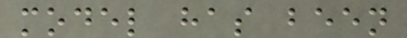model has been
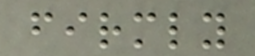firmly
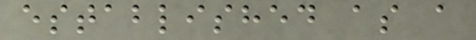established as a
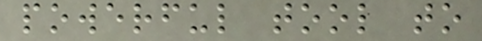powerful tool to
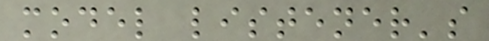model listener's
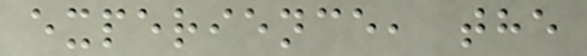experience, the
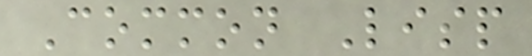Common Lisp
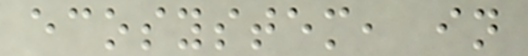ecosystem, in
